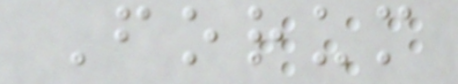Forum
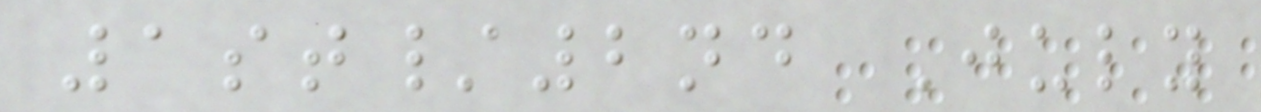1st/2nd July
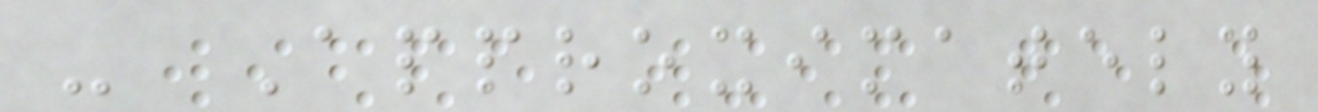- Approximately
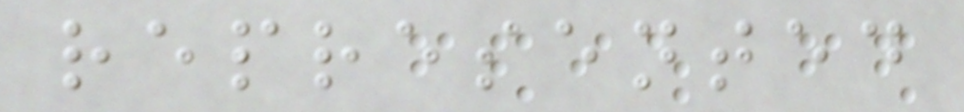represented
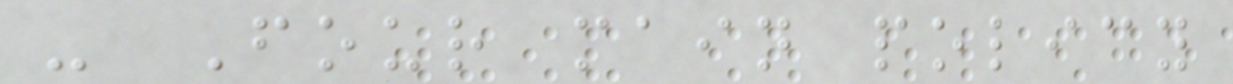- Four main policy
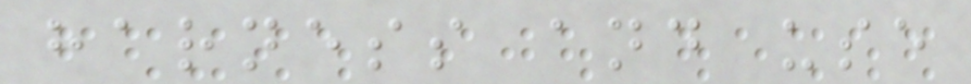harness and use
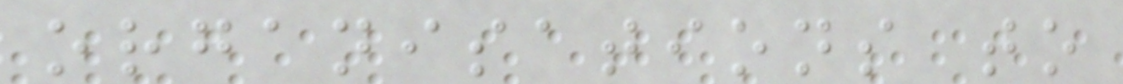organisations to
